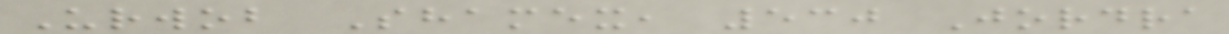Urwob Shamex, 530 Jordra
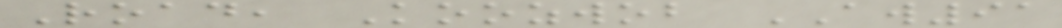Road, Koozwob AW91
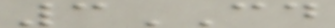3CD
